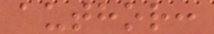author:
